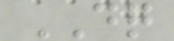DQ
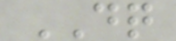DQ
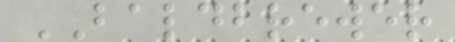BALDBREWER
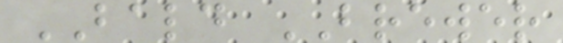BALD BREWER
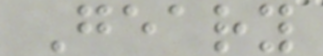Geary
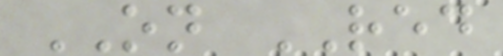ON RED
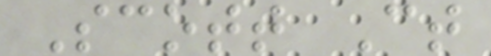Scott Ct
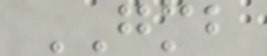GMB
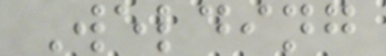Welding
